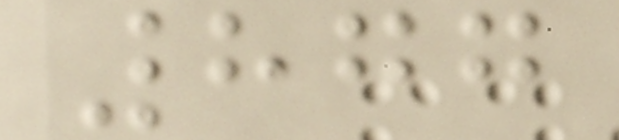877
